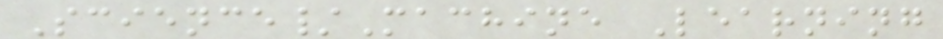Science/Machine Learning
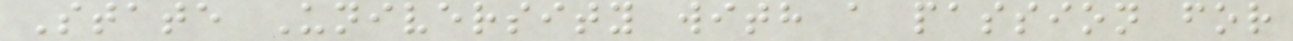State University with a passion for
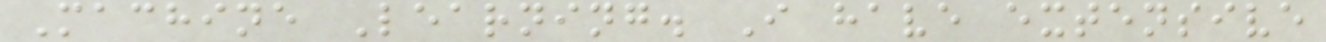Machine Learning. I have extensive
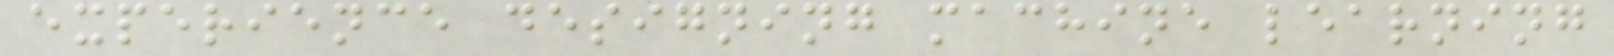experience designing machine learning
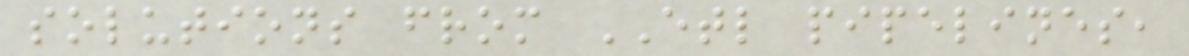solutions from ETL pipelines,
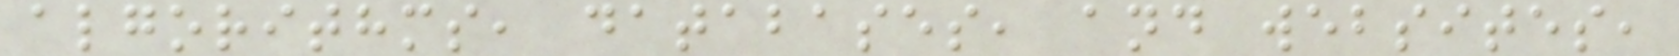algorithms, databases, and websites,
